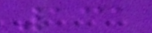131
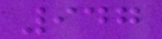947
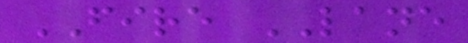FIRE LANE
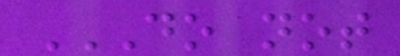DO NOT
